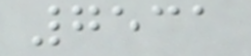7531
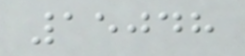15048
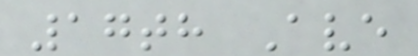17th Ave
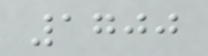1700
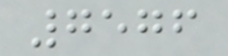7576
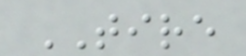TIRE
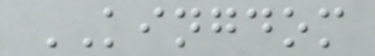KINGDOM
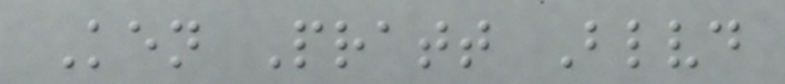Ken Pratt Blvd
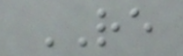RE
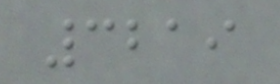3219
